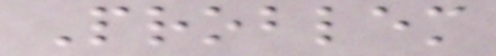Problem
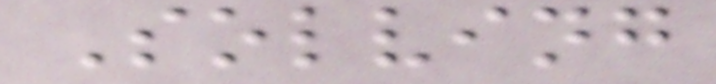Solving
